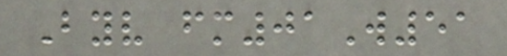Byv fm01W51
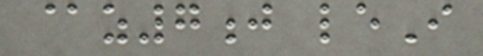@z7j leI
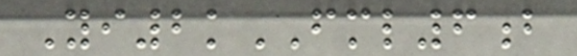Yi2kFML6b
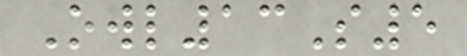Owl13S5
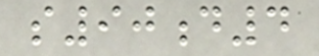s90d4
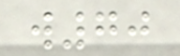w70
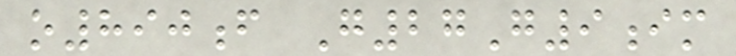o890f G27G9im
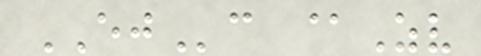EJc @Zv
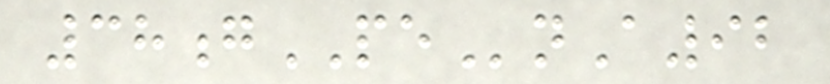38gPEnA92
